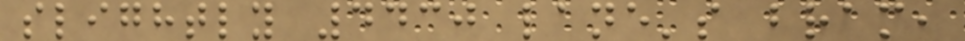slightly 4430 lane's bram,
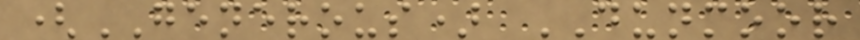(GENEROUS) DUNMOOR
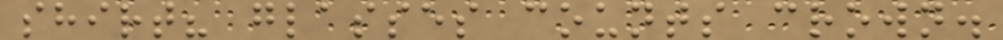shirt? glasses counts crown.
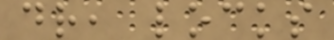dr, locks
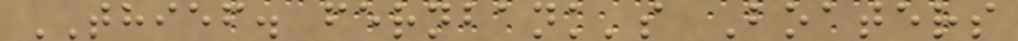THIEF. fernbank's Boaters
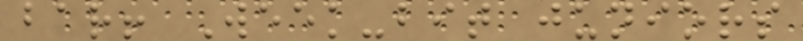bar! Week-bit juniors
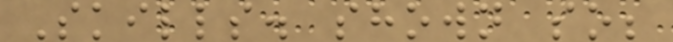Skills. shown so;
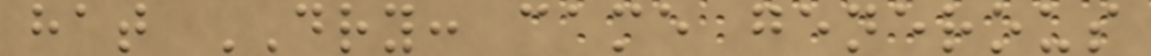hat DRY: came generous
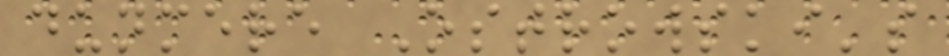dunmere Ostrowski's
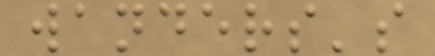wanders's
